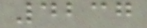4237
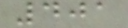401
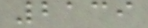2139
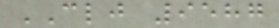CLJ 9587
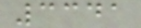3341
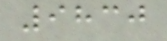9830
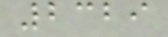2329
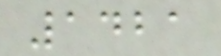1421
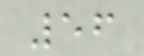56
